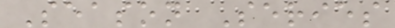Season Series
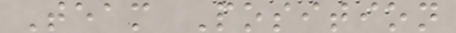Team Position
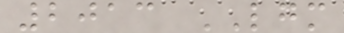2013 LGM
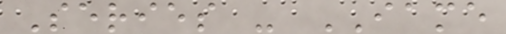Series - IAME
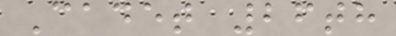Cadet 26th
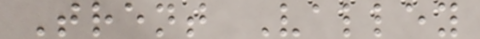Trent Valley
